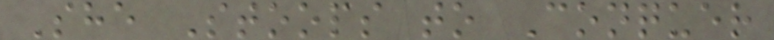She Stoops to Conquer
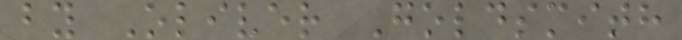by Oliver Goldsmith
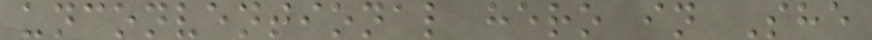unconventional hero in She
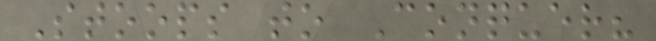Stoops to Conquer?
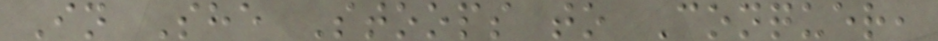In She Stoops to Conquer,
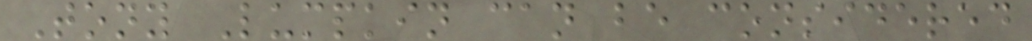Tony Lumpkin can be considered
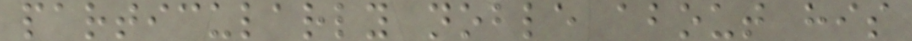particularly noble about his
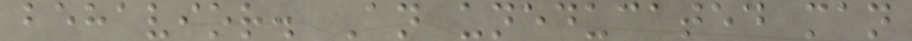behavior. An uneducated man
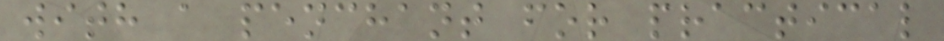with a penchant for practical
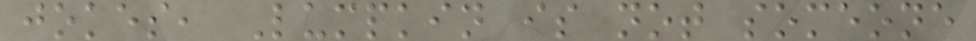jokes, Lumpkin is not someone
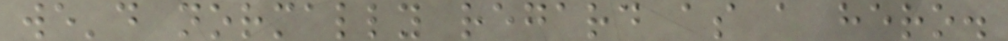we'd normally regard as a hero.
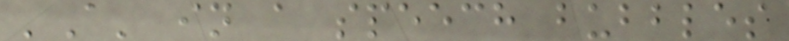'A' in a speech bubbles
